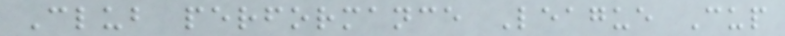Club performance League Cup
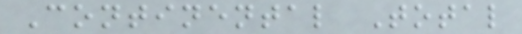Continental Total
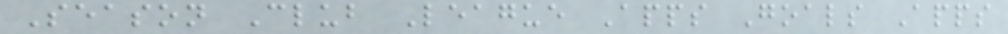Season Club League Apps Goals Apps
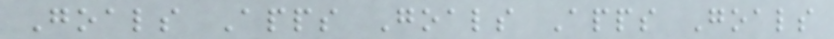Goals Apps Goals Apps Goals
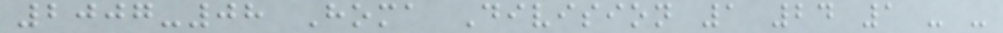2007-08 Homa Division 1 24 1 - -
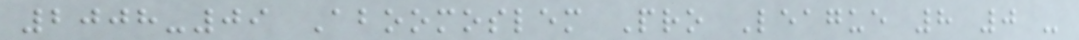2008-09 Aboomoslem Pro League 8 0 -
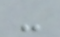-
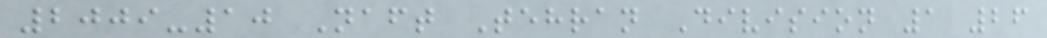2009-10 Naft Tehran Division 1 26
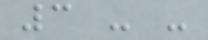3 - -
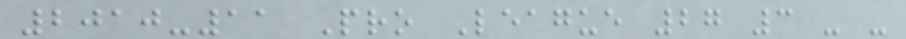2010-11 Pro League 27 3 - -
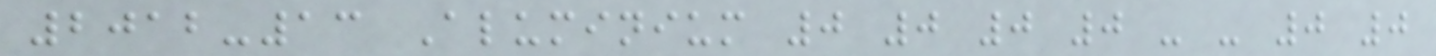2012-13 Aluminium 0 0 0 0 - - 0 0
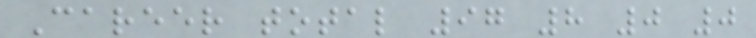Career total 97 8 0 0
